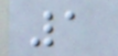1
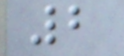2
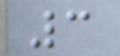3
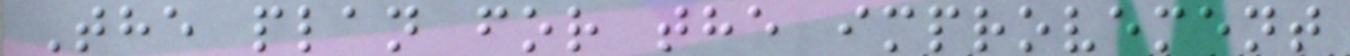The plan for the improvement
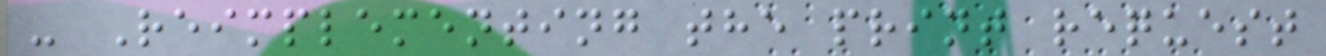- Reimplementing the print request
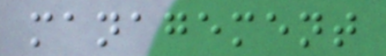management
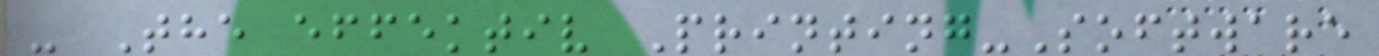- The effektiv Printing-Software
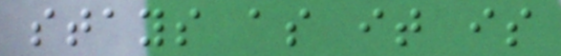stays as it is
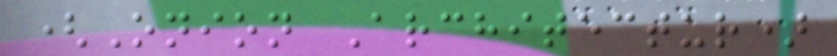(Onion Architectur)
